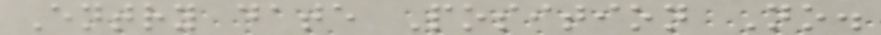Entry date Position No.
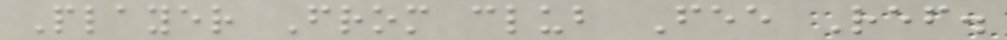Player From club Fee Ref.
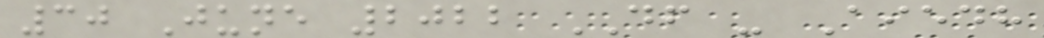30 June 2022 DF - Aiedh
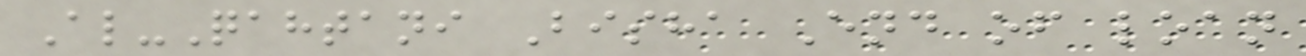Al-Qahtani Bisha End of loan
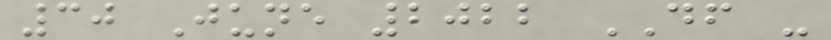30 June 2022 DF -
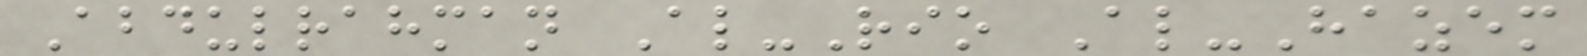Abdulrahman Al-Rio Al-Hazem
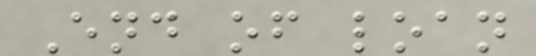End of loan
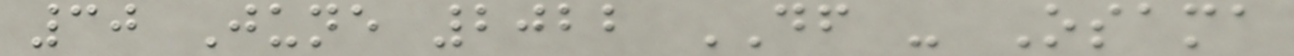30 June 2022 DF - Osama
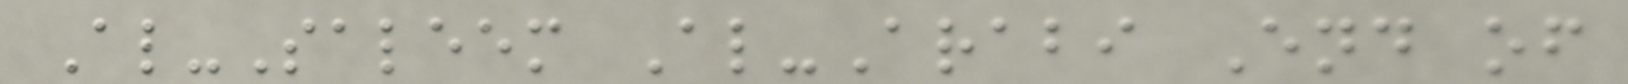Al-Saleem Al-Arabi End of
